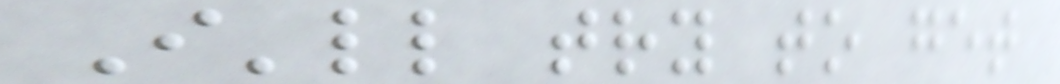I'll try to get
